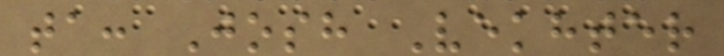ta: Josh Vekhter
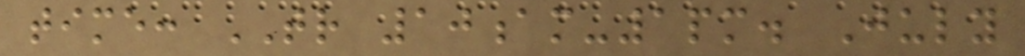time: TR 10am-1pm. July
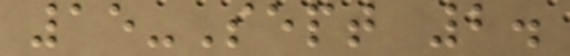15-Sept 2.
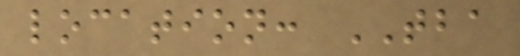location: TBA
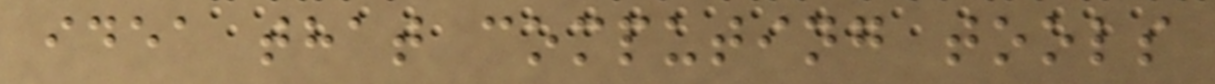idea that computing tools
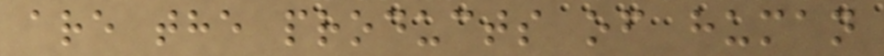are the products of human
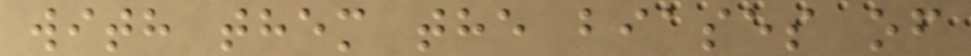with them the biases of
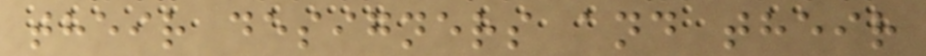their designers and their
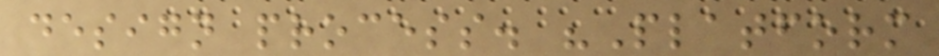design process. "Platform
